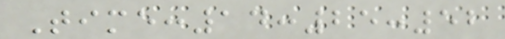Time:14:25:52
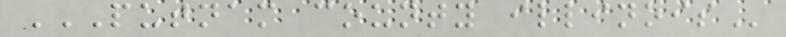PUTNAM COUNTY ILLINOIS
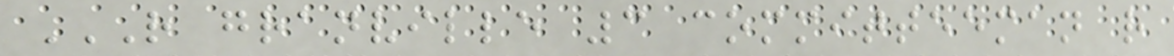R GRANVILLE 3 COMMITTEEMAN R
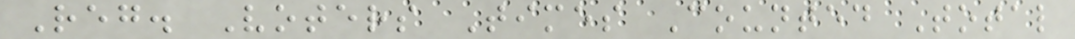Reg. Voters Times Counted Total
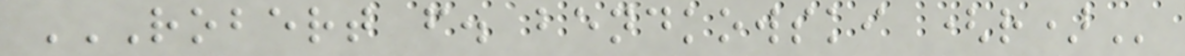ROBERT F. BENDKOWSKI (R)
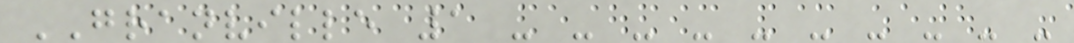GRANVILLE 1 - - - - - - - - - -
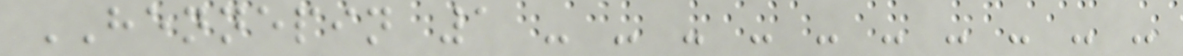HENNEPIN 1 - - - - - - - - - -
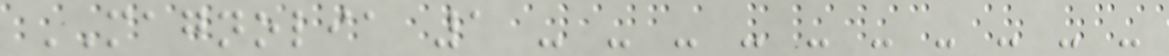MAGNOLIA 1 - - - - - - - - - -
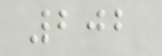202
